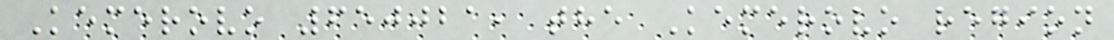Kemerovo 650021, the Kemerovo region
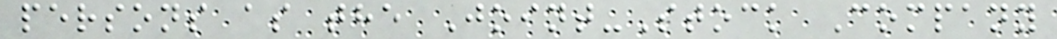persons as the Joint-Stock Company
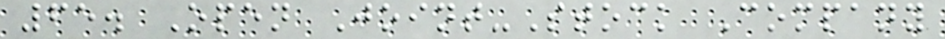65. Open Joint-Stock Company
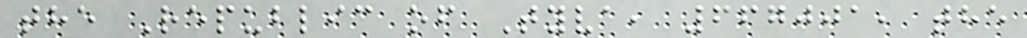the Republic of Tyva, 667001, the
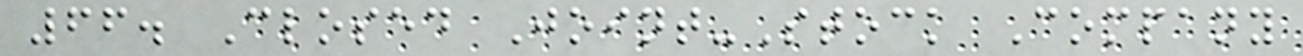66. Closed Joint-Stock Company
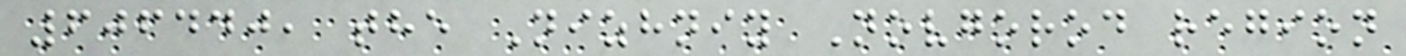606440, the Nizhniy Novgorod region
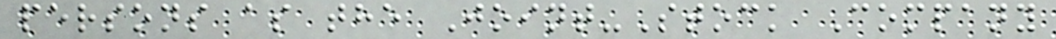persons as the Joint-Stock Company
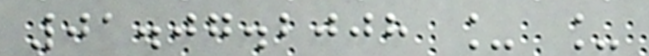01.07.2008 _ _
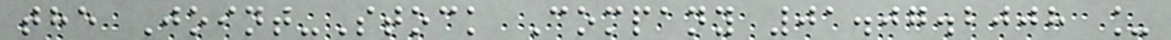the Joint-Stock Company 01.07.2008 _
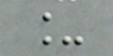_
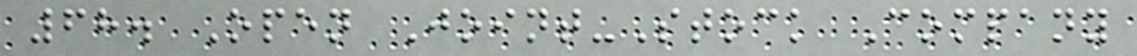68. Open Joint-Stock Company
